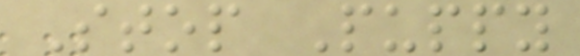Stop Puppy
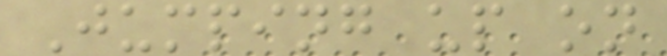Jumping up on
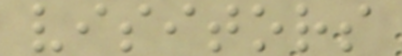visitors
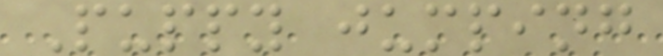Puppy jumping
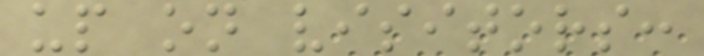up on visitors:
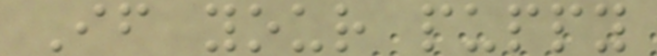If your puppy
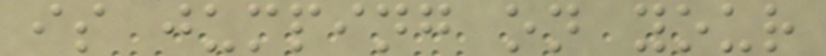is jumping on your
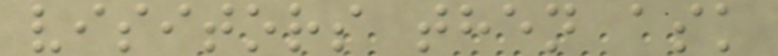visitors then ask
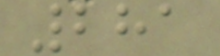281
